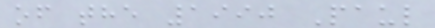of the 1990 Paul
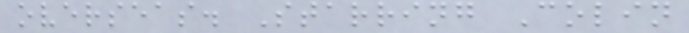overseas. Starring Colin
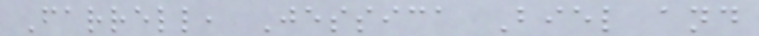Farrell, Jessica Biel and
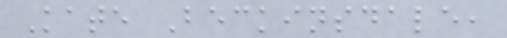Kate Beckinsdale,
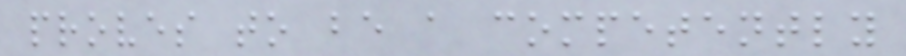proves to be a competently
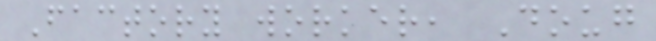Factory worker, Doug
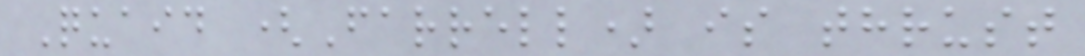Quaid (Farrell) is thrust
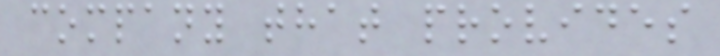company that provides
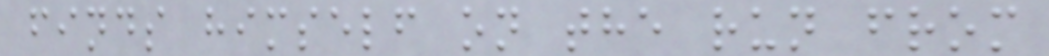finds himself on the run from
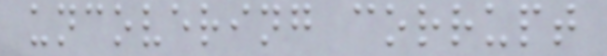uncovering corrupt
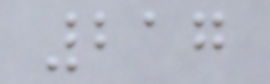217
